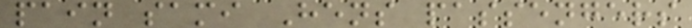pain sami Hens passengers
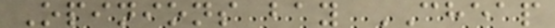Opinions bay CHEAP
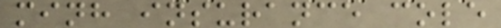minh insurance cole
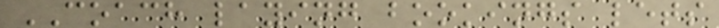COACH laying bookings lets
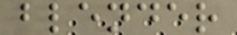blender
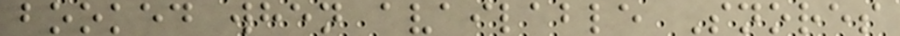booked when available Snores
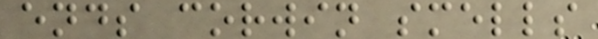ends corwin smells
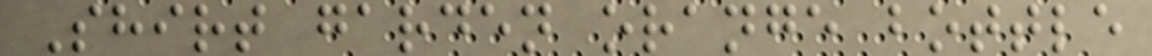Shirt garden orange bottle
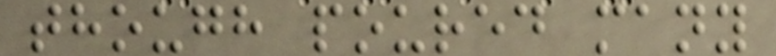though poured many
